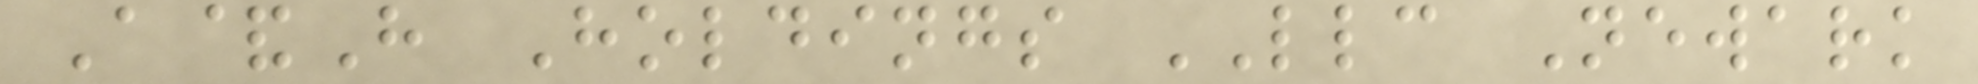A&H Holdings LLC Newark
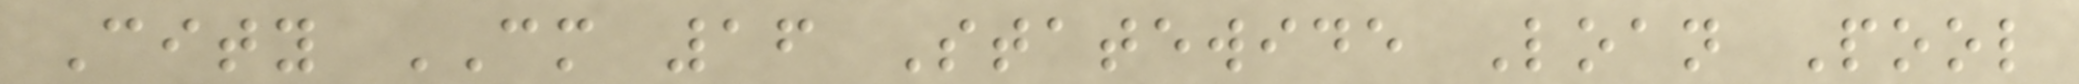City CM 16 Statewide Loan Pool
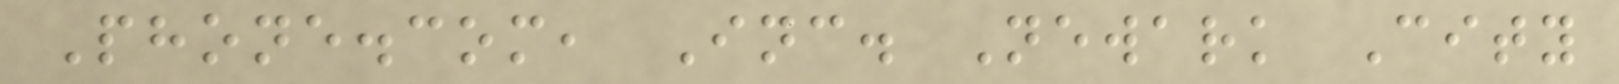Phone.com, Inc. Newark City
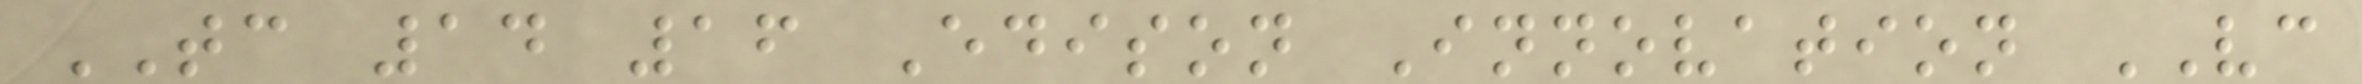TC 14 16 Edison Innovation VC
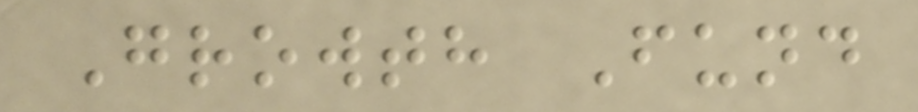Growth Fund
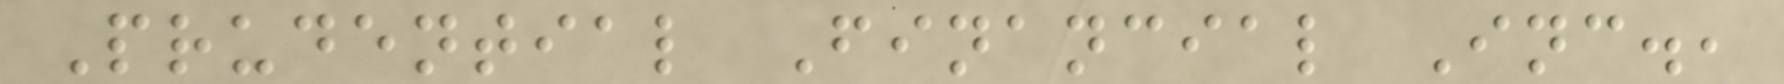Prudential Financial Inc.,
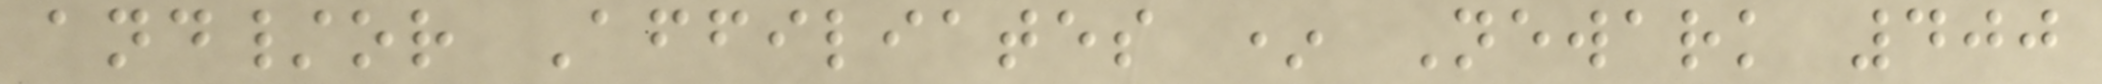and/or Affiliates * Newark 400
